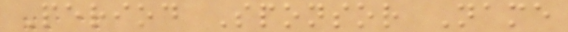Period Sponsor Name
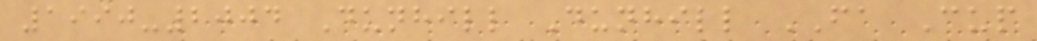1990-2004 Dunhill Dunhill FA Cup
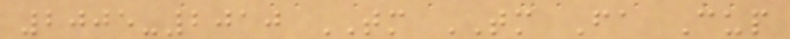2005-2010 TM TM Fa Cup
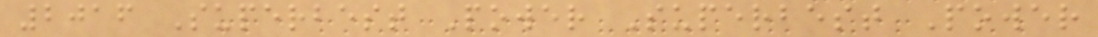2016 Superbest Power Superbest Power
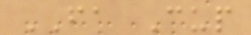FA Cup
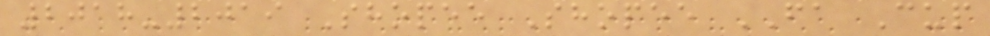2018-2019 Shopee Shopee FA Cup
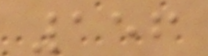156
